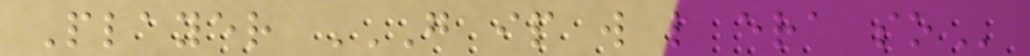Player G IP W L ERA SO
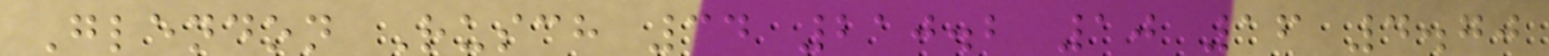Glendon Rusch 34 210.2 10 16 4.70
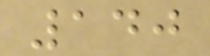140
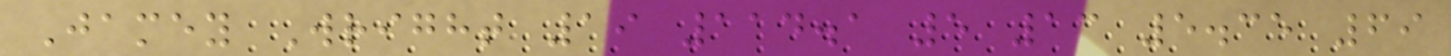Jamey Wright 19 114.1 5 13 5.35 69
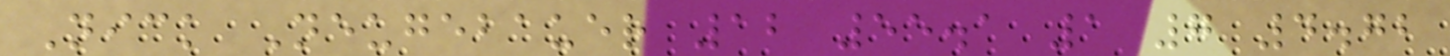Nick Neugebauer 12 55.1 1 7 4.72
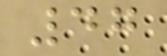47
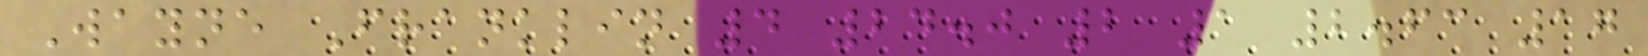Wayne Franklin 4 24.0 2 1 2.63 17
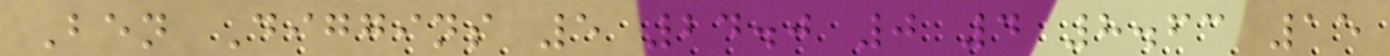Ben Diggins 5 24.0 0 4 8.63 15
